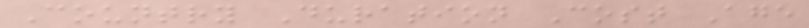Country Duration Cost Age
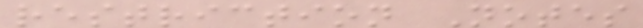restriction Notes
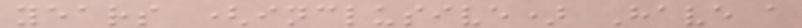years (inclusive) Have a
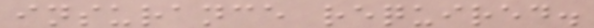insurance required.
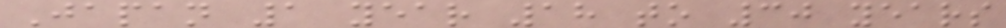Japan 1 year 18 to 30 years
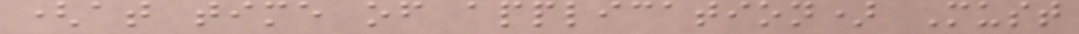(at time of application) Must
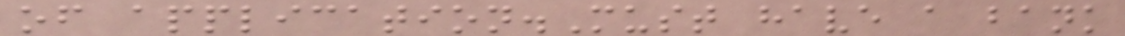of application.Must have a bank
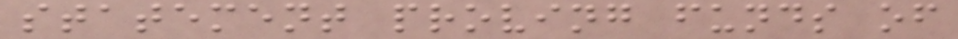statement proving funds of
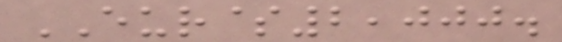EUR$2,000.
